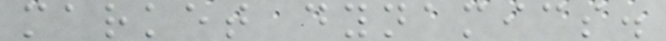market dynamics.
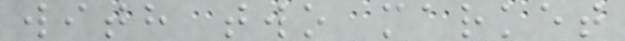with two market
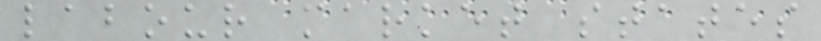labour market states
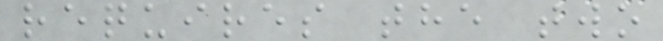requires the two
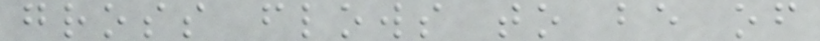gross flows to be of
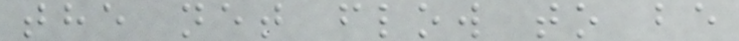the net flow to be
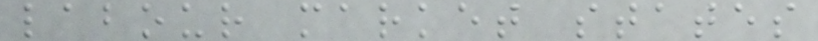labour market states
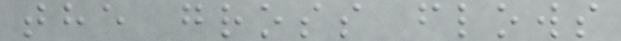the gross flows
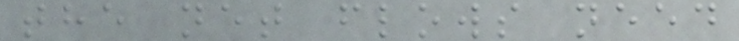the net flows need
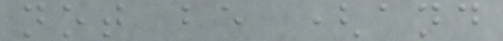not be (and
